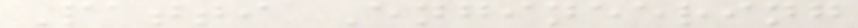Patti Engineering
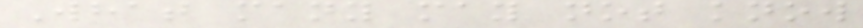What many may not know
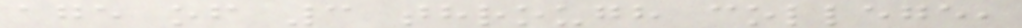age of 3 through college,
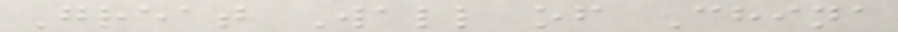Great Wall of China
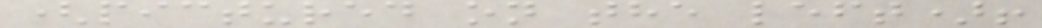(pictured on the left)!
